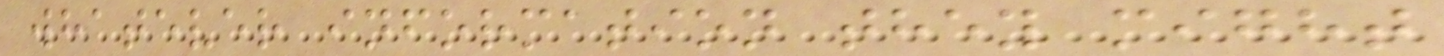whatever information they might
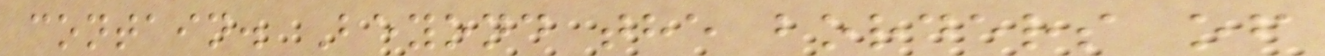contain. Beyond the borders of
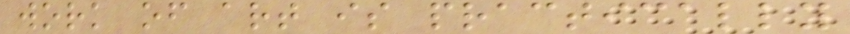work of art is practically
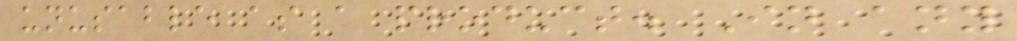unusable as a product. In any
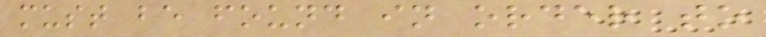must be found in order to
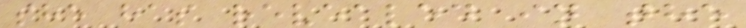she has revealed in the
